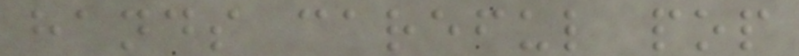hands careful pop
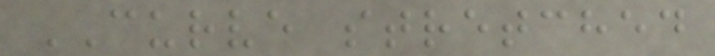CURVE stretched
